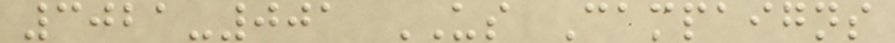3021-001 US Campaigns
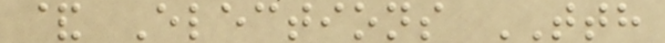& Elections TTH
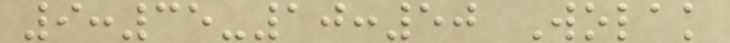9:35-10:50 Wolak
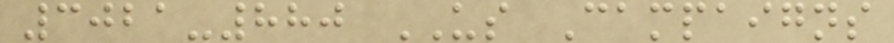3021-880 US Campaigns
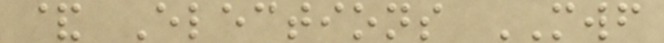& Elections MWF
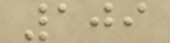109
